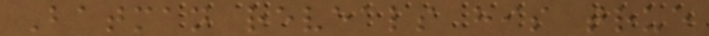Batman reveals his true
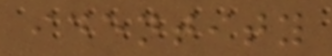identity
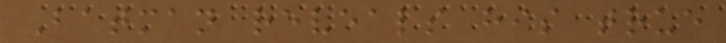Batman reveals his true
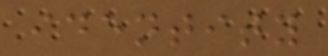identity
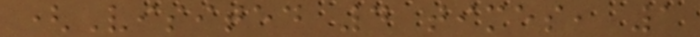(Visited 4 times, 1
